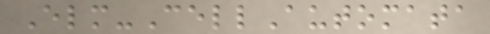Elm-CellAutomata
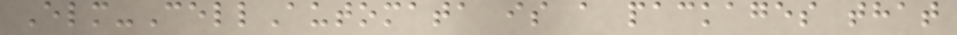Elm-CellAutomata is a packages that
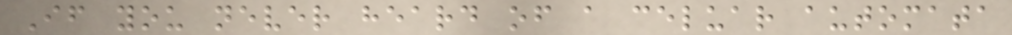If you never heard of a celuar automata
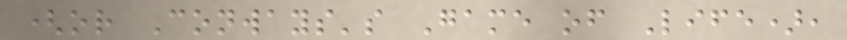(or Conways's Game of Life),
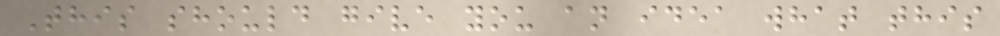This should give you an idea what this
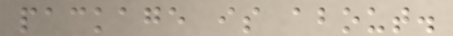package is about.
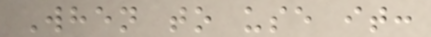When to use it:
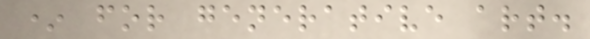* for generative art.
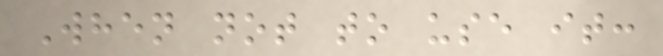When not to use it:
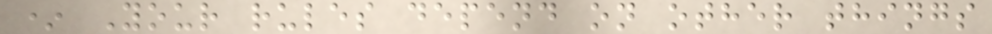* Your rules depend on other things
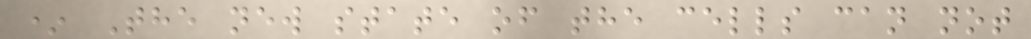* The new state of the cells can not
